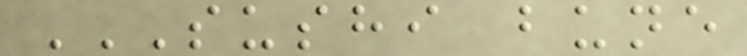SUSHI BUNE
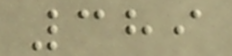389
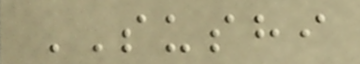SUSHI
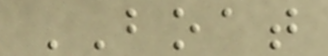BOAT
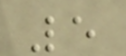5
